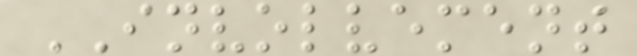INVOLVEMENT
